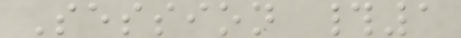Session #1
